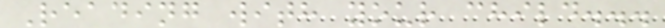Reading with your child...
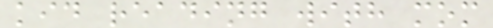kid reading with mom
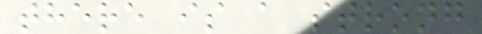there is a strong
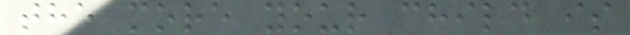the more your child is
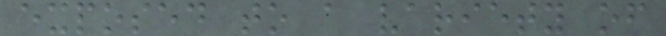exposed to a variety of
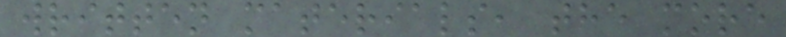written materials, the more
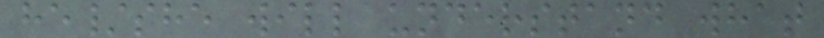he/she will understand what
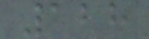128
